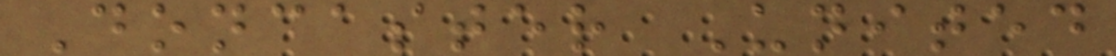Doncaster United
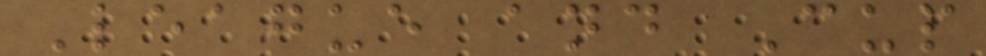League and Cup
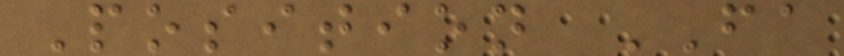Position FA
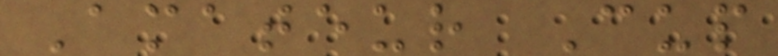Amateur Cup
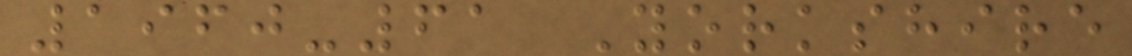1960-61 Yorkshire
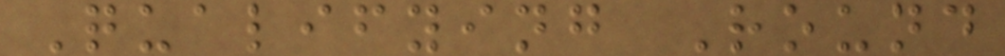Qualifying Round
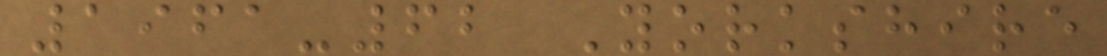1961-62 Yorkshire
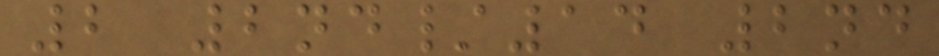2 2nd/14 2nd
